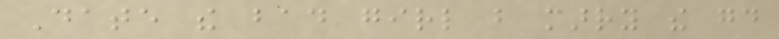Date the bad girl but marry the good
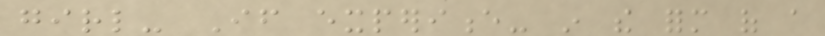girl- If experience- in the form of a
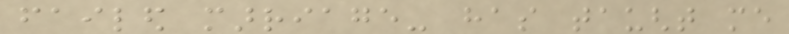failed marriage- has taught me
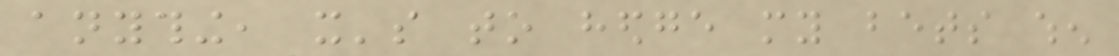anything, it's to hedge my bets when
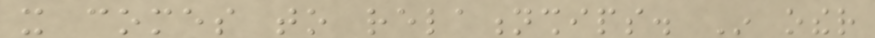it comes to relationships. In other
